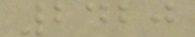2420
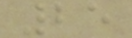25
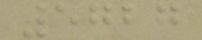5727
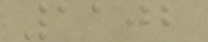1102
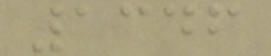1346
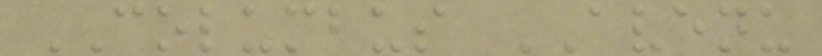COLUMBUS AVENU
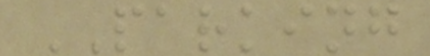PARKING
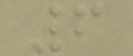6
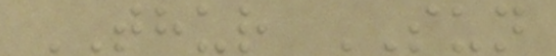THUR SUN
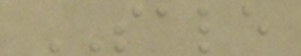SALE
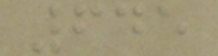645
